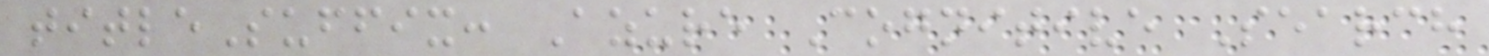titleSuffix: Azure Cognitive Search
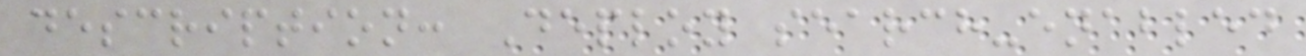description: Deploy search-enabled
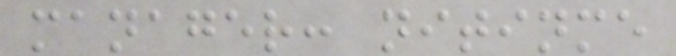manager: nitinme
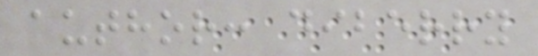author: diberry
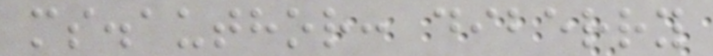ms.author: diberry
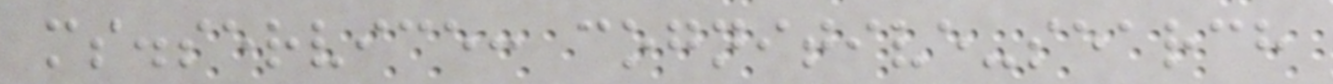ms.service: cognitive-search
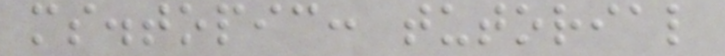ms.topic: tutorial
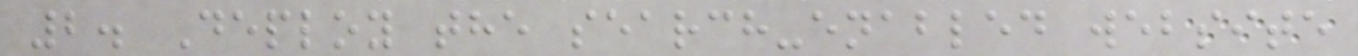2. Deploy the search-enabled website
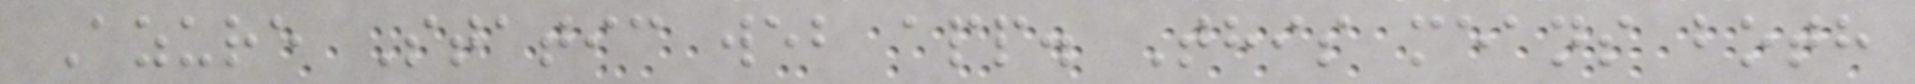Azure Static web app. This means both
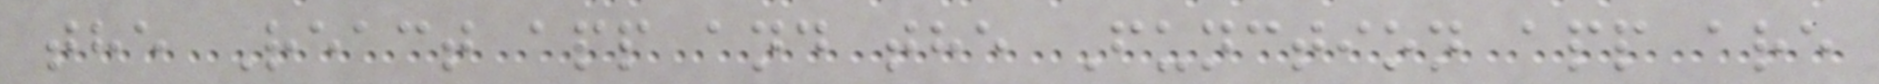the React app and the Function app are
